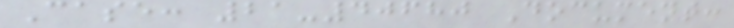Case: 21-40680 Document:
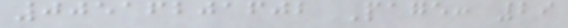00516201602 Page: 29
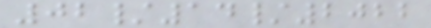02/14/2022
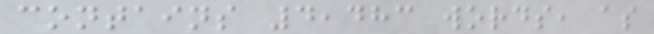contains 4,483 words, as
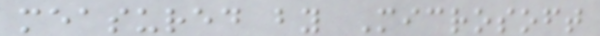measured by Microsoft
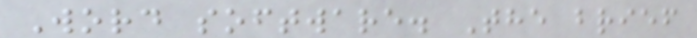Word software. The brief
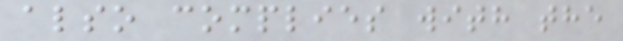also complies with the
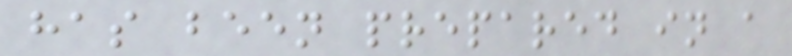has been prepared in a
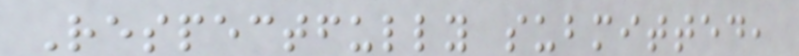Respectfully submitted,
